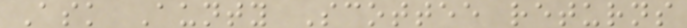Ask Aunty Scottee returns
